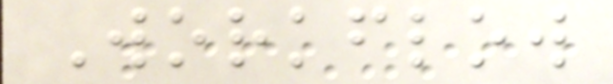Workflow
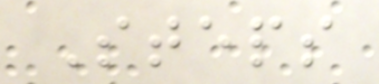Steps
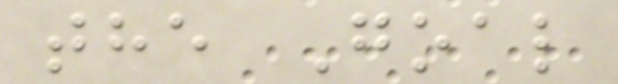the Goal
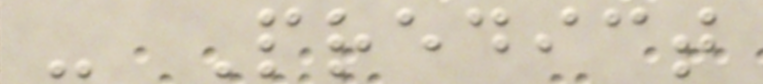- Predict
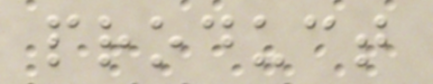product
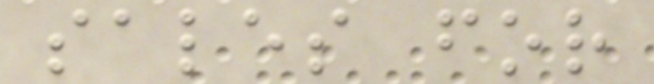sales for
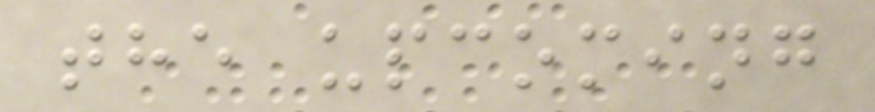the upcoming
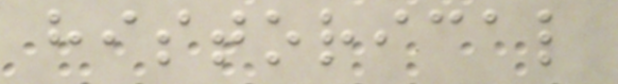historical
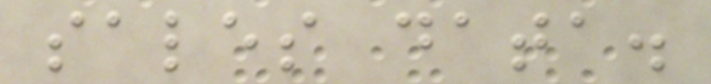sales data.
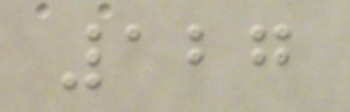127
